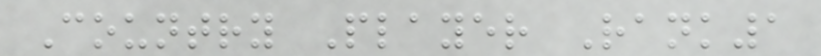Country Player Rank1
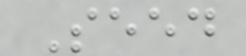Seed
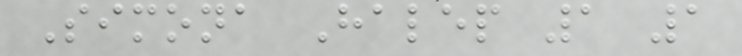Simona Halep 1 1
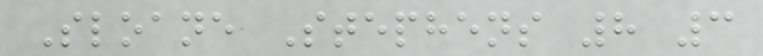Sloane Stephens 8 3
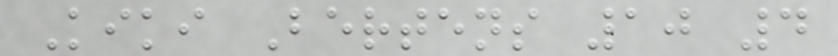Kiki Bertens 10 4
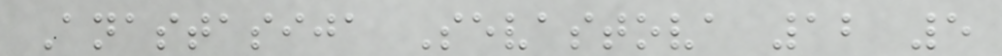Anastasija Sevastova 12 5
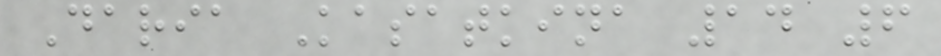Daria Kasatkina 14 6
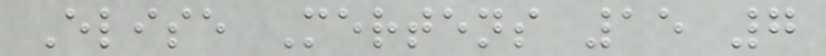Elise Mertens 15 7
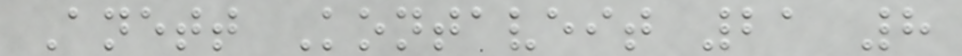Anett Kontaveit 21 8
